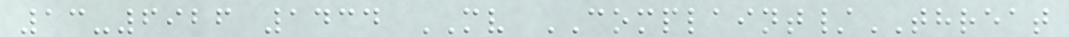13-6926 1434 MV COMPLAINT/THREAT
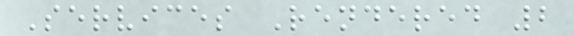Services Rendered 2
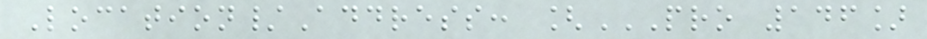Location/Address: [PRO 146]
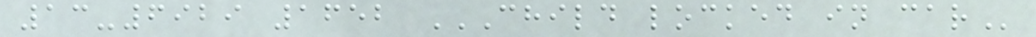13-6929 1652 CHILD LOCKED IN CAR
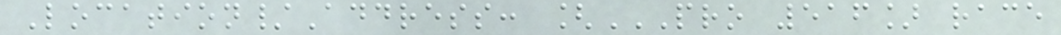Location/Address: [PRO 516] RACE
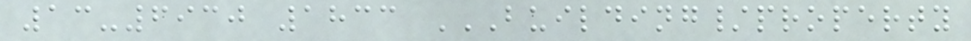13-6930 1833 BUILDING/PROPERTY
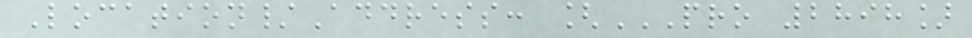Location/Address: [PRO 2898]
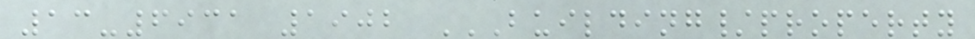13-6931 1902 BUILDING/PROPERTY
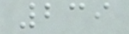239
